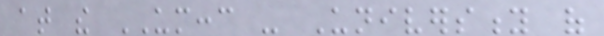at the UMCCC - University of
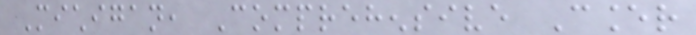Michigan, Comprehensive Cancer
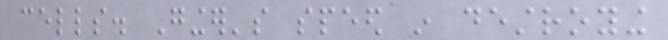cells. Ginger's speed in destroying
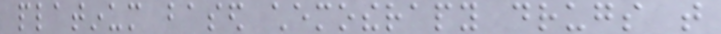platinum based chemotherapy drugs that
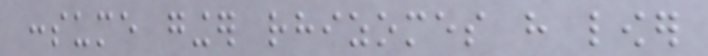consume ginger rhizomes have lower
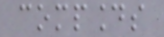compounds
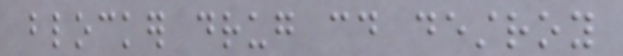blocker drug could destroy
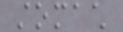stomach
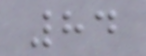84
